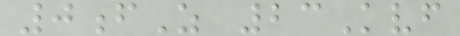0fZ 23Kvf
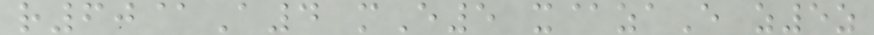r60@A4 mE5 x@zaE z5z
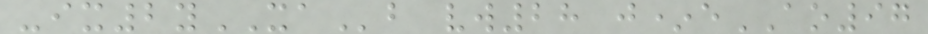-ix2yXAb vw28 j*eAO97
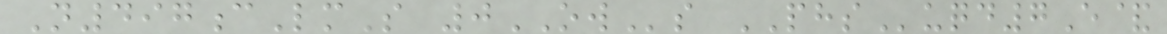N497cLmS 0OWs PHSuqd7E&
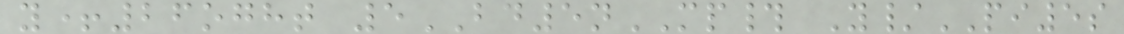y+26oght 5BD5nMP# Y/PI5s
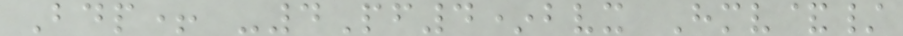Bdp+ -4Pf4*bvx Hmv&/
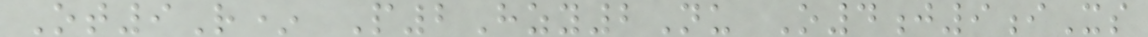Ot9R* P2Hzy2Nu O4j9iXs
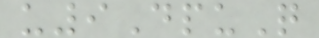u9DpuQ
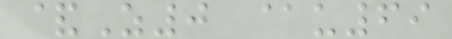&Z0 @u69
